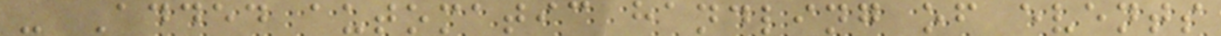- Added automatic handling of events
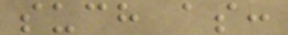such as:
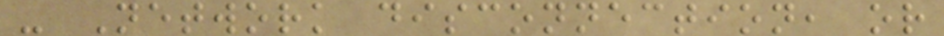- Network disconnection, or
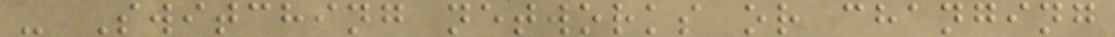- Switching networks or changing
